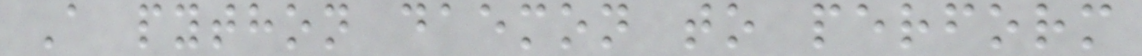A python daemon to perform
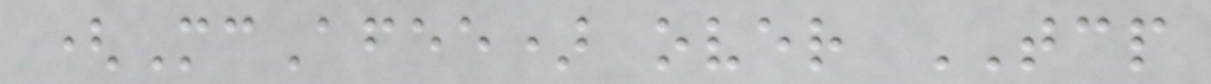(McAfee) over TCP
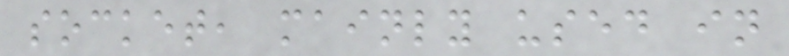socket, mainly used in
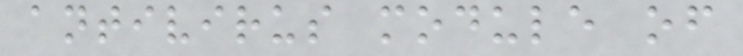antivirus module of
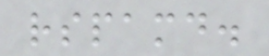rspamd.
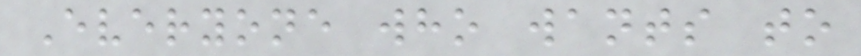Everyone who wants to
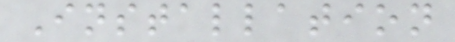Installation
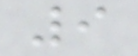9
